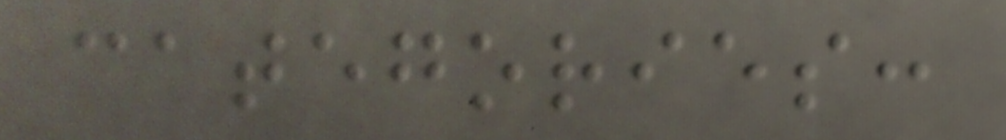categories:
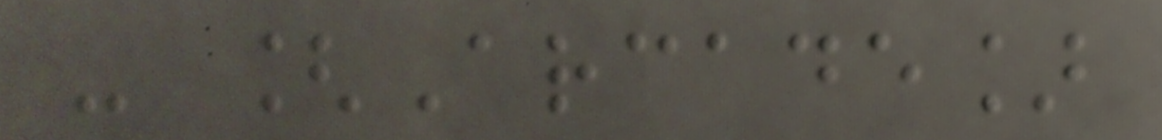- [Arcade]
